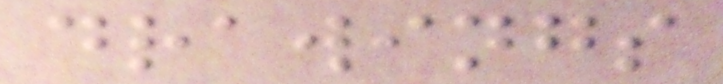drawings
